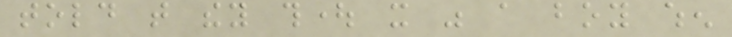told that they thought it was a boy when
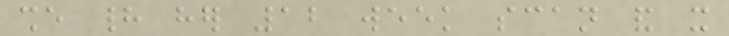she had her 12 week scan and it
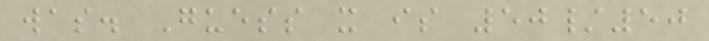was. Guess it is 50/50
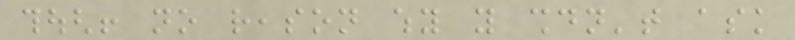though! no reason why you shouldn't ask
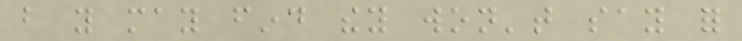but you may find they won't say for
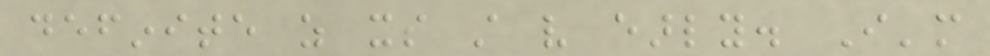definite as its still very early. I'm
